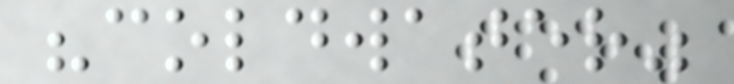"coldwater"
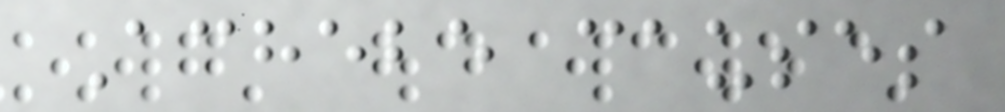Achebe causes
